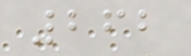262
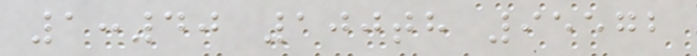1:40 100th 95572
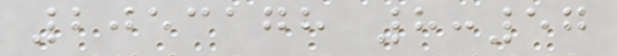2053178 8:57
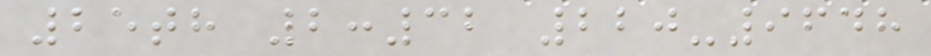25th 2:32 220-9648
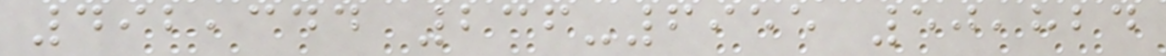492,344 236-6955 50,824
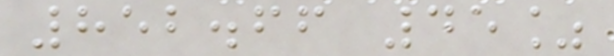852.66 45%
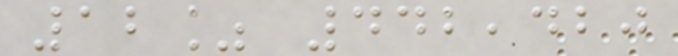12% 442,420
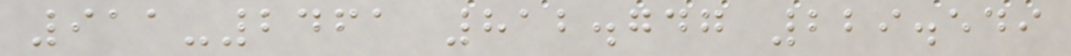911-2461 812.747 229.549
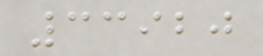33920
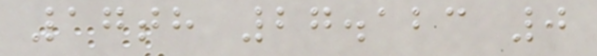17th 27.123 0
